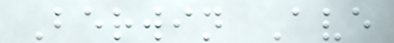Berwin Ave
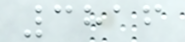3816
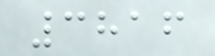3816
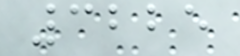3225
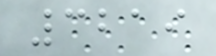3219
